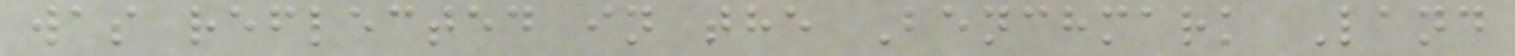was reflected in the Benchmark Land
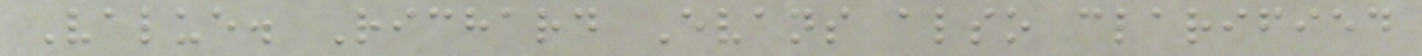Value. Richard Evans also clarified
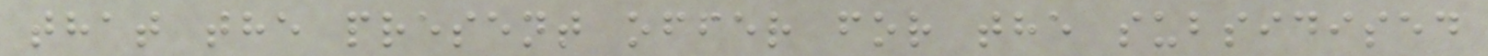that the present offer for the subsidised
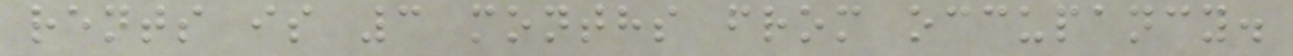rents is 3 months from occupancy.
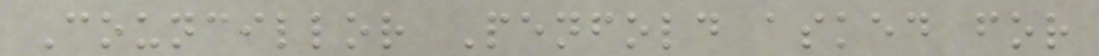Councillor Penfold asked for
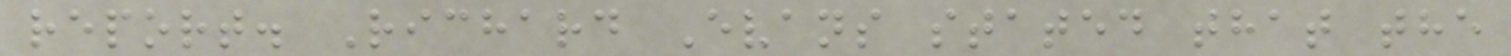report. Richard Evans stated that the
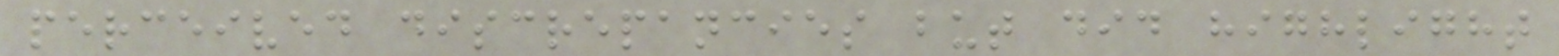perceived discrepancies but did highlight
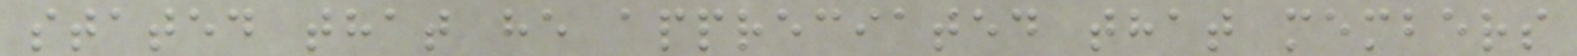stated that he appreciated that members
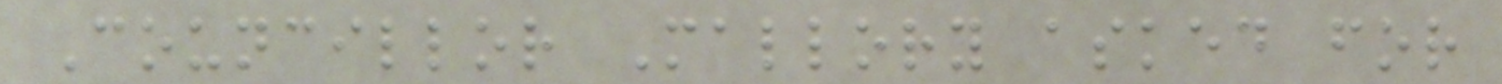Councillor Mallory asked for
